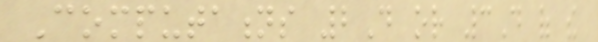Computations 2D or 3D of the
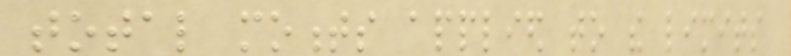total moments applied to the limits
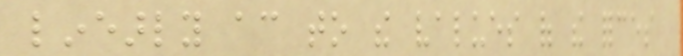linearly according to the values of the forces
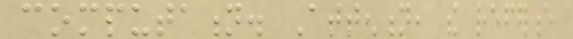computation. Attention, the reference
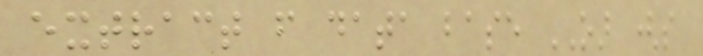extract from data base OAR (so
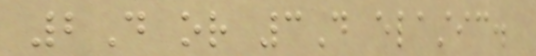2D or 3D elastic.
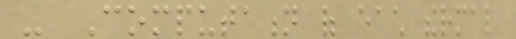- Computation of each thermal
